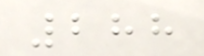288
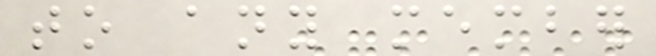to any member
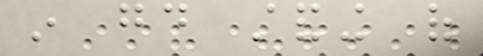in good standing of
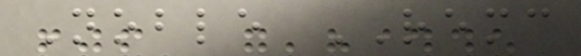Noble REMC
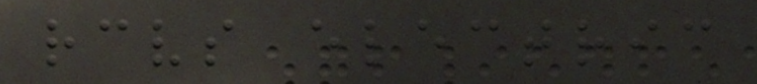receives electric
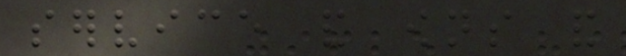service and owns and
